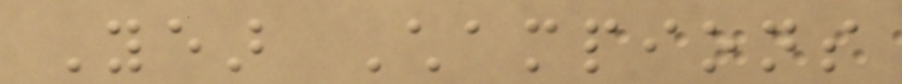Year Champions
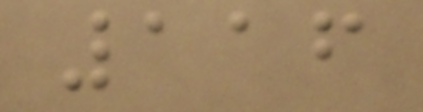116
